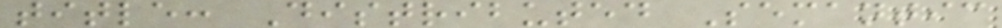title: Distributed Semantic
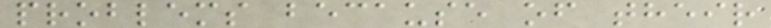problems because of their
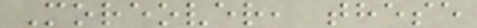Moreover, these
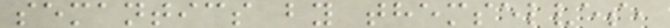semantics by themselves,
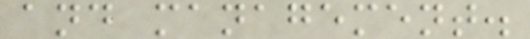and management.
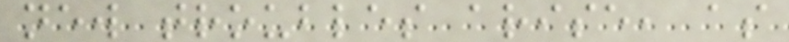new troubles arise, as
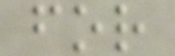for
